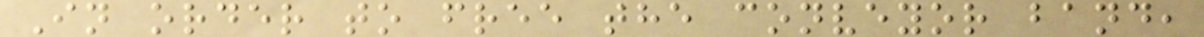In order to free the conveyor band,
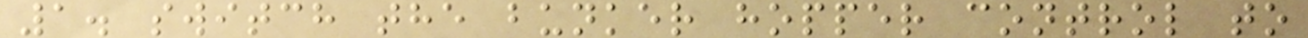1. switch the bunker hopper control to
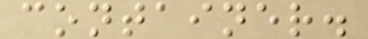container.
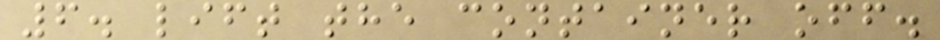6. lift the container off.
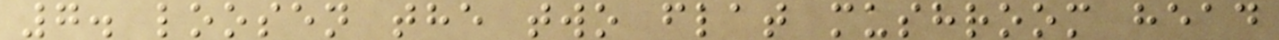7. loosen the two flat mushroom head
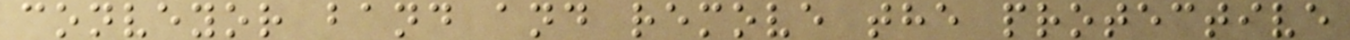conveyor band and remove the protective
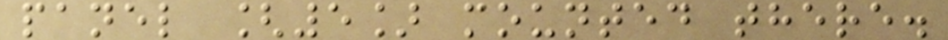panel [5] mounted there.
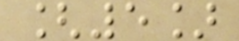[5]
